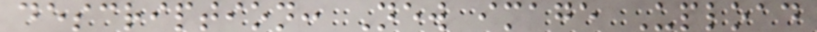description: New image Upload
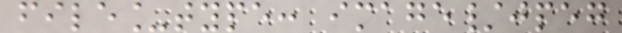file_type: image/jpeg
